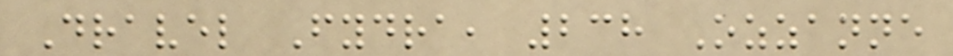Dravel Fydra, 238 Ozzanne
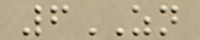6ZN
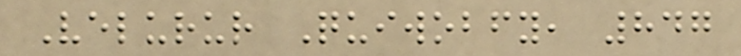Velurur Quiwobfy, 847
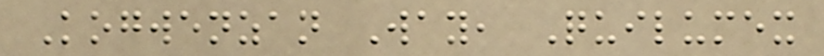Kogwenzan Way, Quilumex
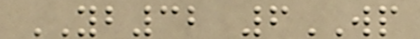YB32 6WP
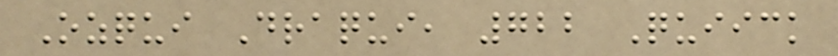Ozqui Draqui, 722 Quiick
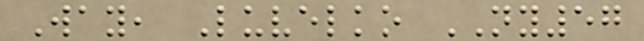Way, Luvelko NY57
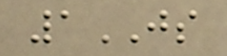1JS
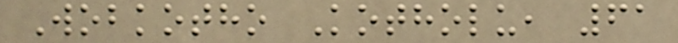Wobkotho Kotholu, 61
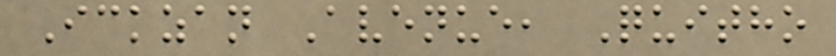Ickzan Avenue, Quitho
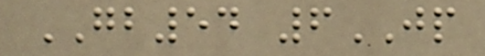GB54 6JP
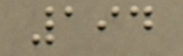194
